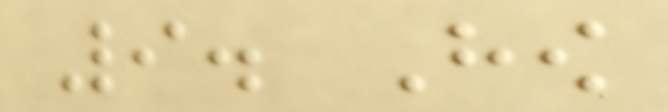9. How
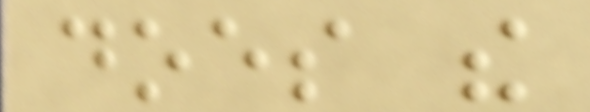does the
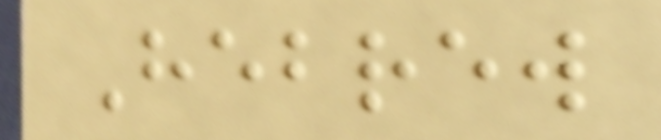Hebrew
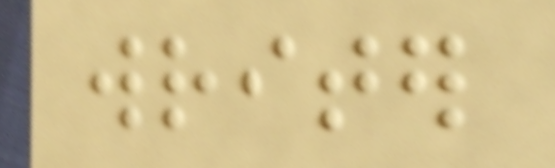writer
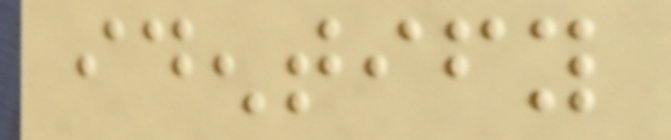identify
